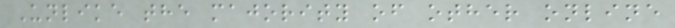Unlike the majority of other online
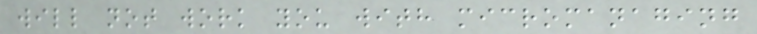will not work you with micromanaging
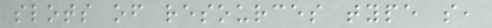slots of resources type s,
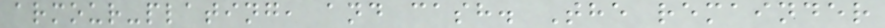armour-plating, and cash. The remainder
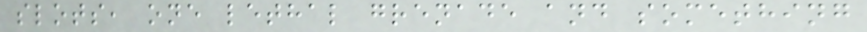slots, one lethal grenade and something
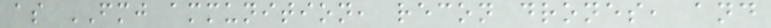as FMJ ammunition, recon drones, and
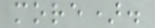more).
